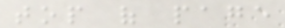top of page
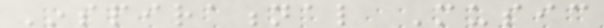Inspirational Music
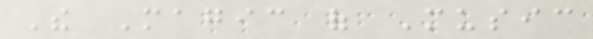The Magic of Music
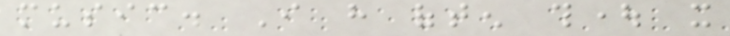music. I have often thought it
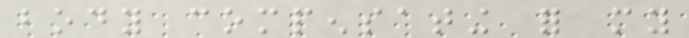body compensating for my
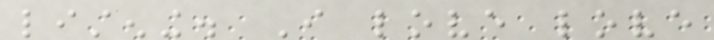listening. I love love
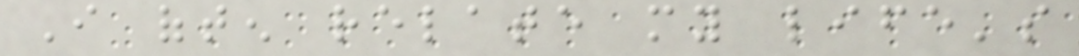I often relate my life's
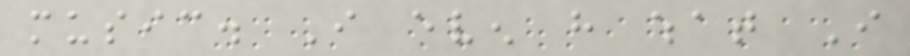music. I even have what I
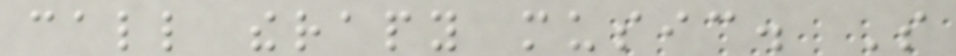call therapy music. So
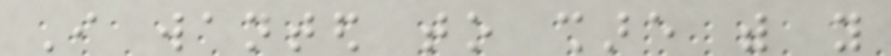I wanted to share with you
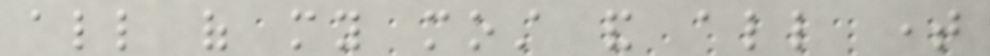all of my most and all time
